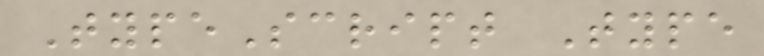TypeScript Type
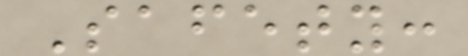Safety:
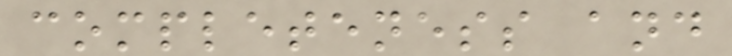completeness and
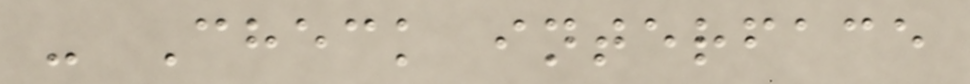- Check interface
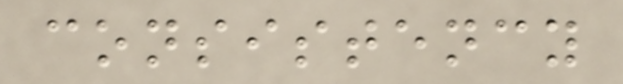consistency
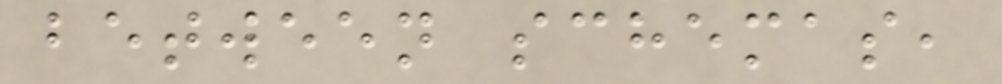between schemas,
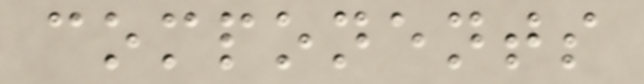components
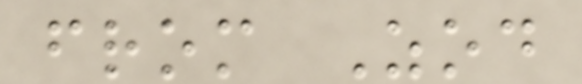from Zod
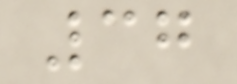37
